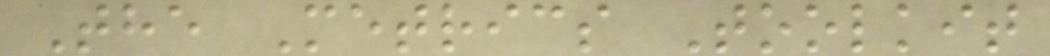The Metrics Toolkit
